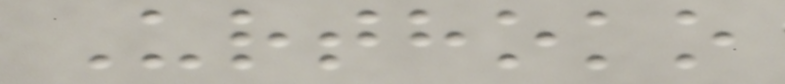Urthoko
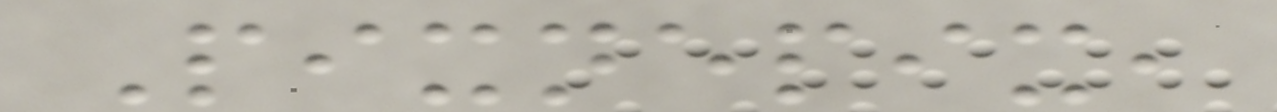Pixnepix,
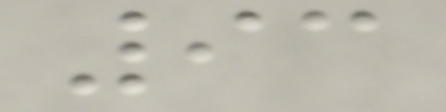93
